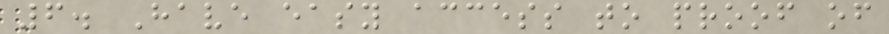6. Have easy access to proof of
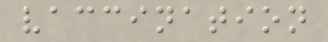vaccination
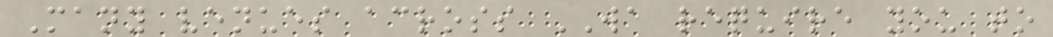Many venues across WA require you to
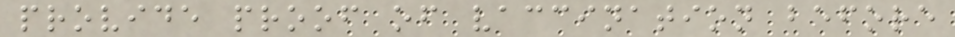provide proof of vaccination before
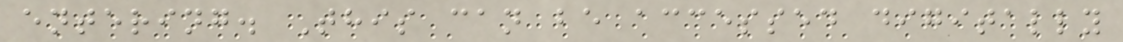entering. This can be accessed digitally
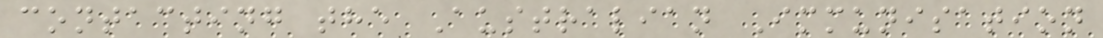contacting the Australian Immunisation
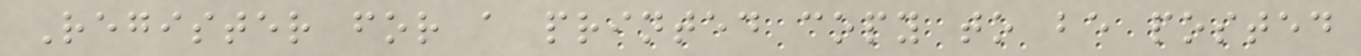Register for a printed copy to be posted
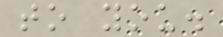to you.
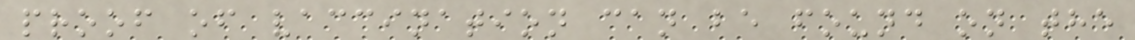proof of vaccination can be found on the
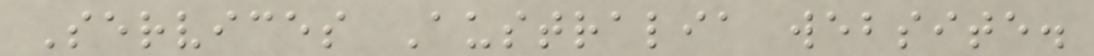Services Australia website.
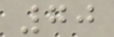70
